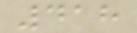418
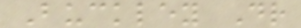Buckley Dr
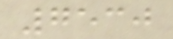7530
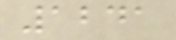1241
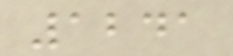1241
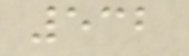532
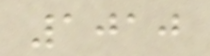1010
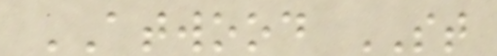ATWOOD ST
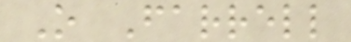O Farrell
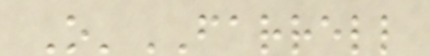O'FARRELL
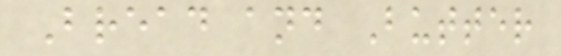Bread and Butter
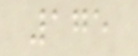175
